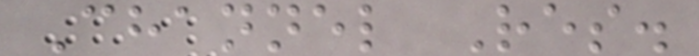Channel Res.
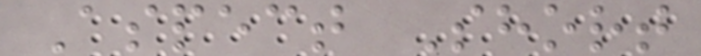Aspect Short
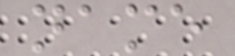name
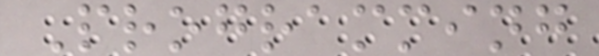Programming
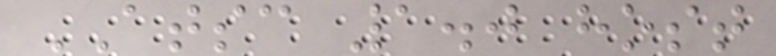ATSC 1.0 host
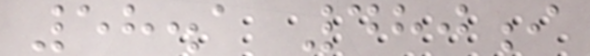58.1 480i
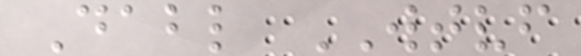Dabl WTVF
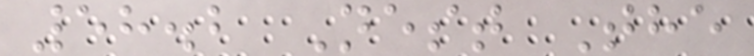58.2 Nest The
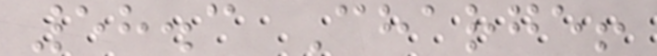58.3 Charge!
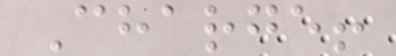Charge!
